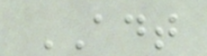ADT
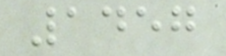1457
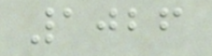1026
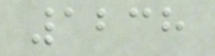1238
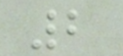2
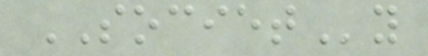SOCIETy
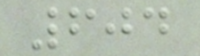604
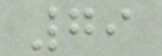79
